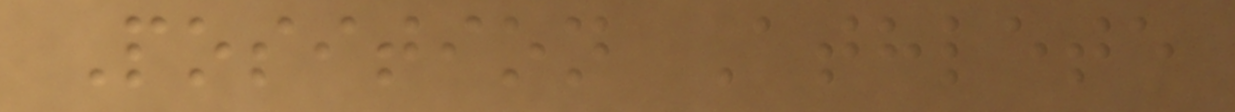Position Athlete
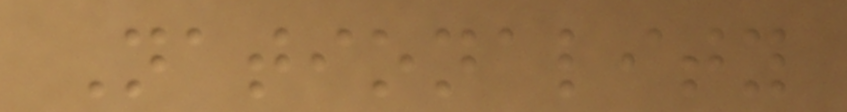Nationality
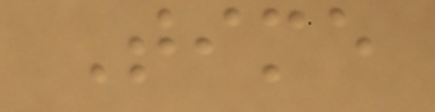Time
